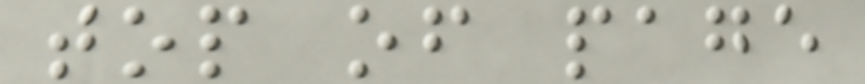top of page
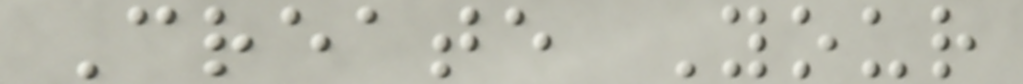Create Your
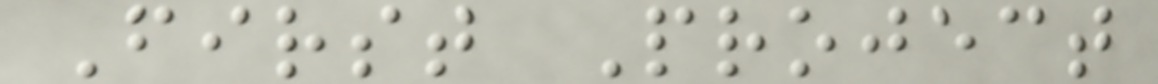First Project
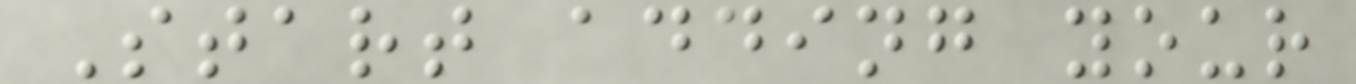Start adding your
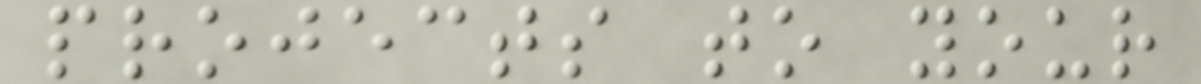projects to your
